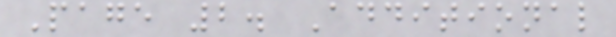Page 2. Additional
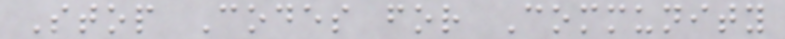Stop Codes for Community
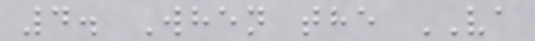4. When the VA
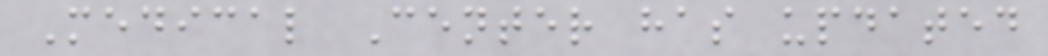Medical Center has updated
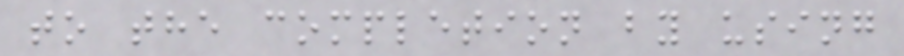to the completion by using
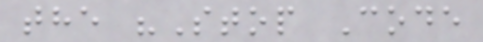the "Stop Code
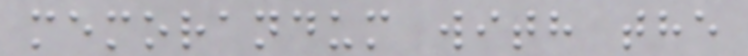memorandum with the
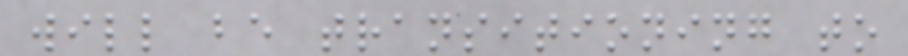will be transitioning to
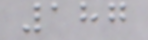187
